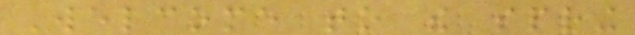Welcome to the spring
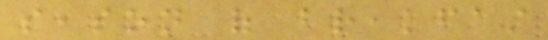season of breakfast
